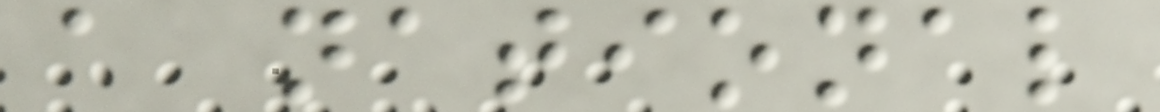a national
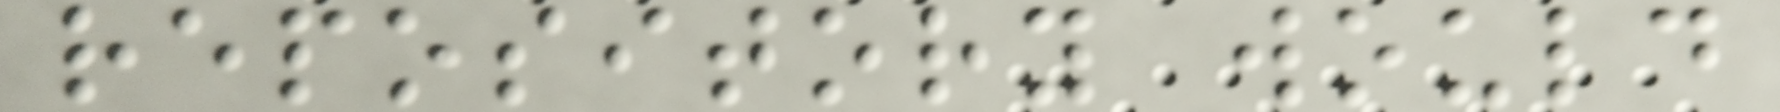repository would
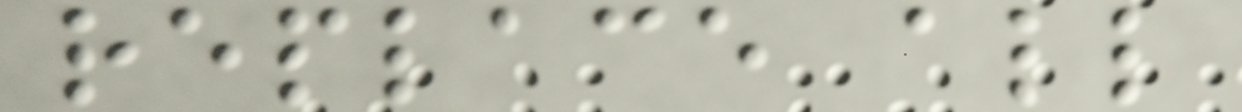replace all
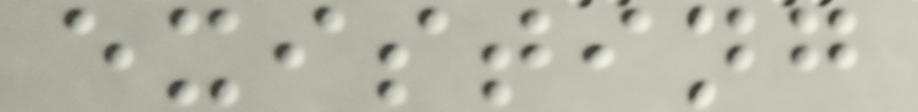existing
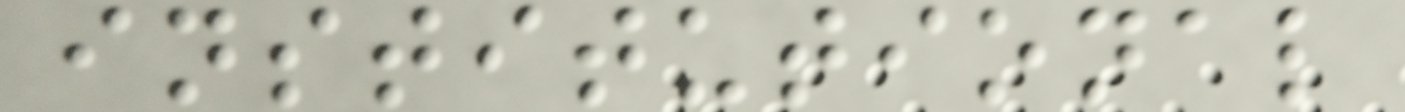institutional
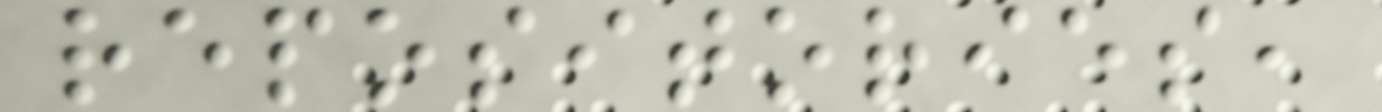repositories,
